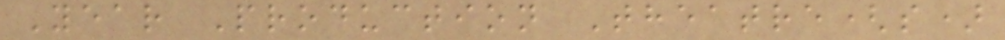Year Production Theatre(s)
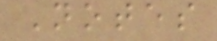Notes
